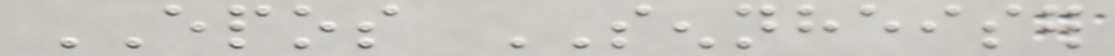EPOS SENNHEISER
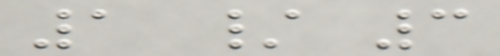1 / 3
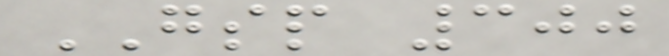GSP 300
